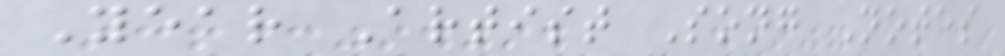Year Artist Song Notes
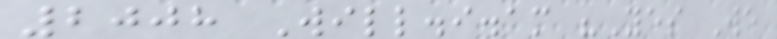2008 Will.i.am "Yes We
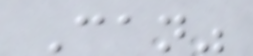Can"
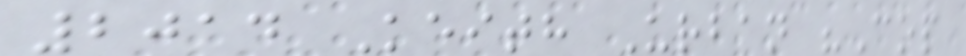2014 Keith Urban "Cop
